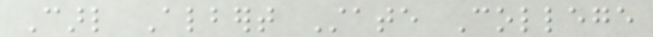Carl Albert State College
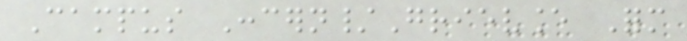Campus Concern/Grievance Form
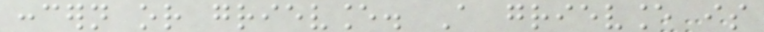concern or grievance. A grievance is
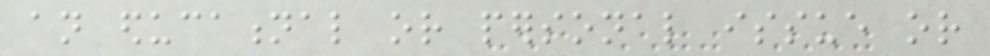an educational or personal issue or
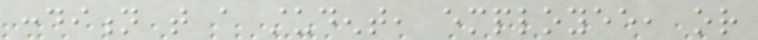condition that a student, employee, or
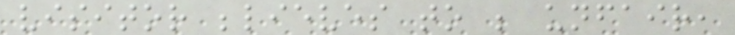visitor believes to be unfair,
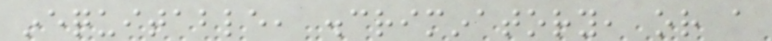inequitable, discriminatory, or a
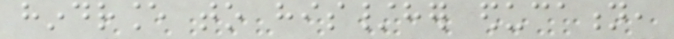hindrance to his/her education,
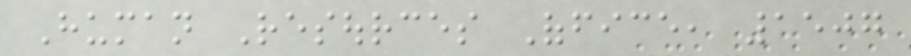Human Resources Office, 1507
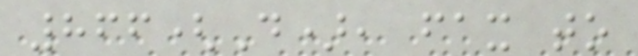866(D), fax to
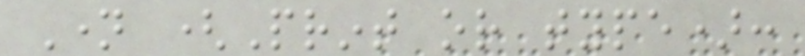Name (Print or type):
